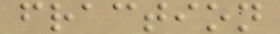fraction
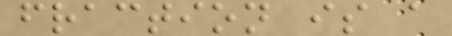fraction is a
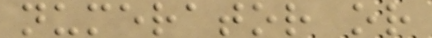numerator or
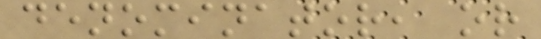denominator, or
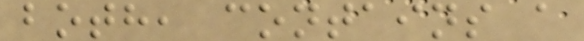both, contains a
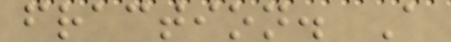fraction. A
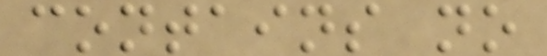contains no
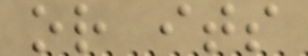or its
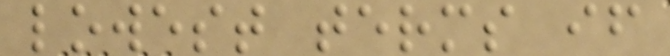lowest terms if
